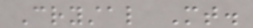Crystal Mt.
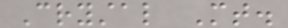Crystal Mt.
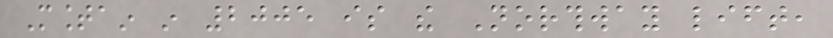Mountain in 2005 is the Northway lift,
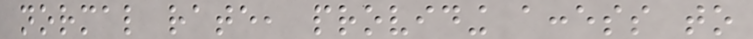normal rate, providing access to
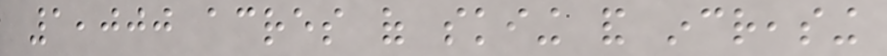1,000 acres of skiing and increasing
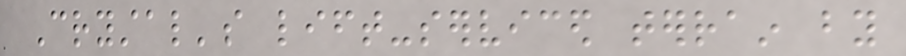Crystal's lift-serviced terrain by
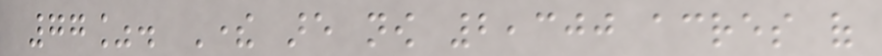77%. There are now 2,300 acres of
